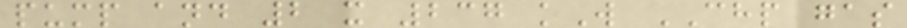pump and 2 x 237 kW CHP gas
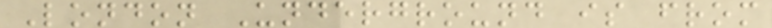London Underground is from
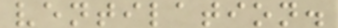ventilation.
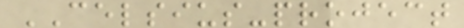CELSIUS-project
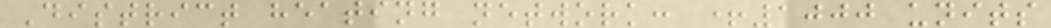District heating network: +1000 units
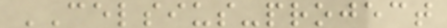CELSIUS-project
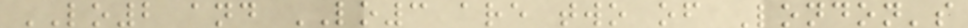LO2 and LO3 are two of London's
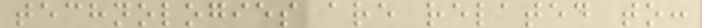technologies are related to:
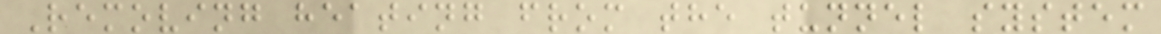Removing heating from the tunnel system
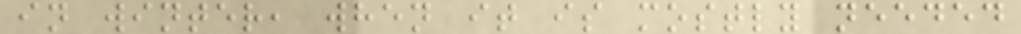in winter, when it is mostly needed
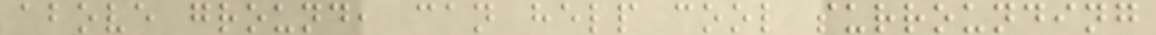above ground, can help cool surrounding
